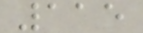115
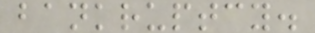bankruptcy.
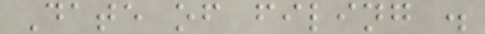Date of filing .
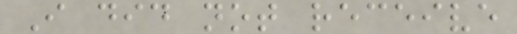I did not receive
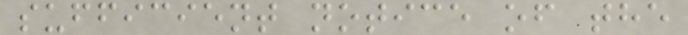sufficient notice of the
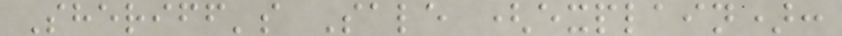Sheriff's Sale (explain):
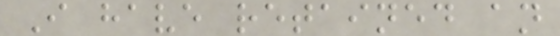I have retained an
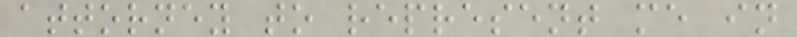attorney to represent me in
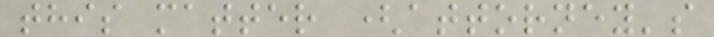this matter (attorney's
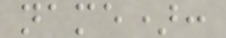name):
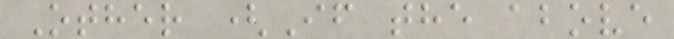Other (If the above
